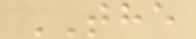THE
